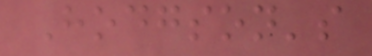Hodgson's
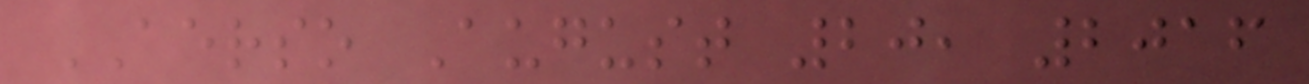AERSO August 20, 2016
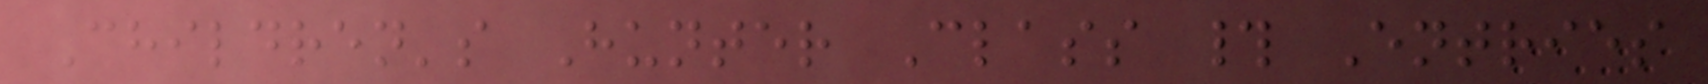Children's Hunter Class # Entries
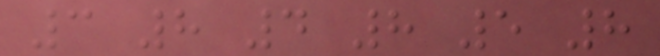3 8 4 8 5 8
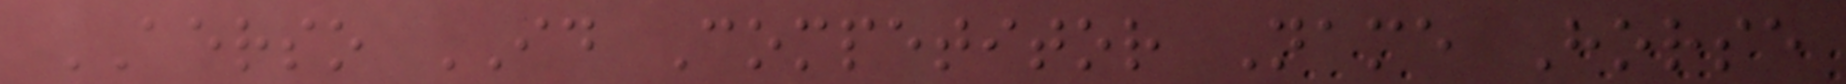AERSO ID Competitor Name Horse
